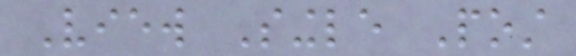View Single Post
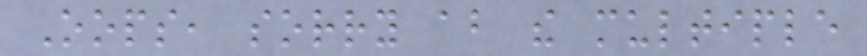Oops, sorry about the multiple
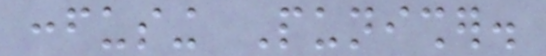confusing Punisher.
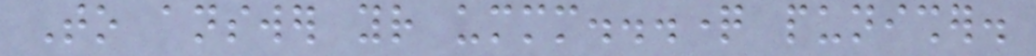To answer your ummm...question punisher.
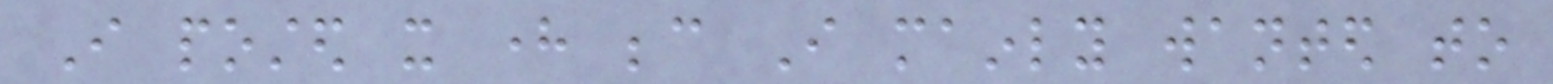I posted it here because I mainly wanted to
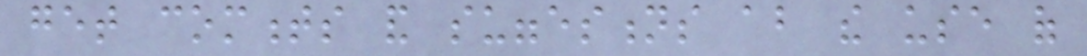get comments and suggestions about the use of
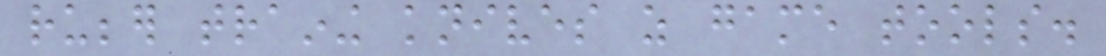rubber training knives as game tools.
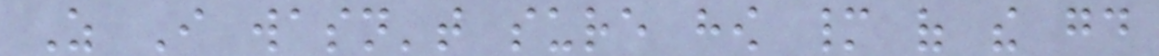As I wasn't sure how many of the good
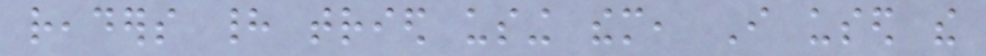readers had tried using them, I used the
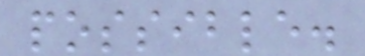possible.
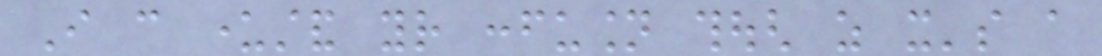I can understand your confusion though as it's a
